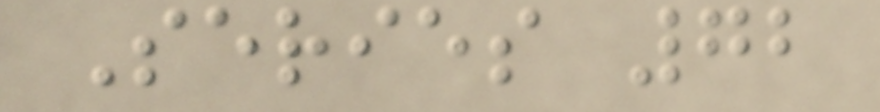Series 72
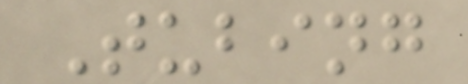Tubing
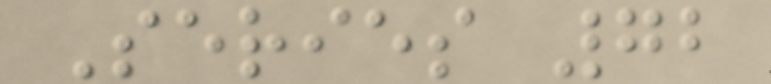Series 72
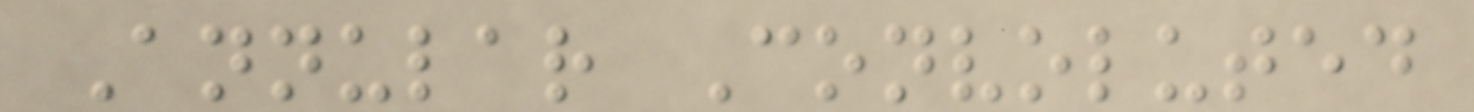Annular Convoluted
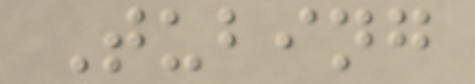Tubing
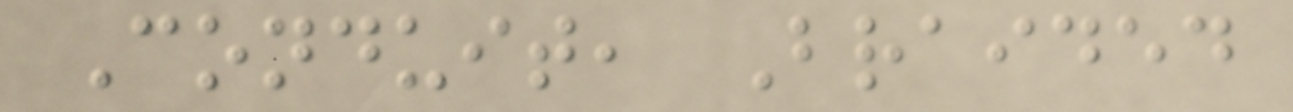Conduit, Braided
